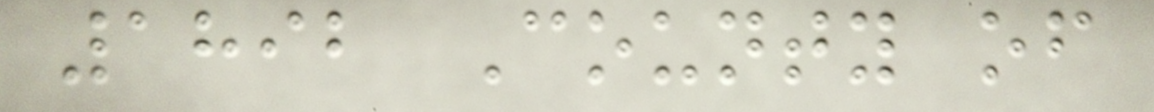1892 County of
